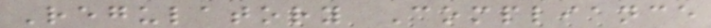Regulatory Compliance
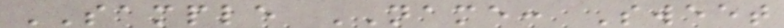SAMPLE NAME: Sweet
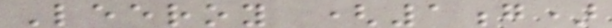Leeroy (1g)
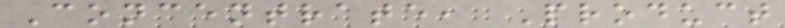Concentrate, Product
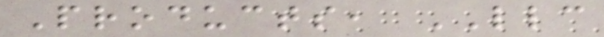Products, LLC
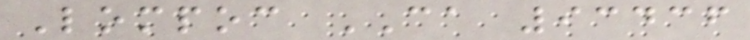Lompoc CA 93436
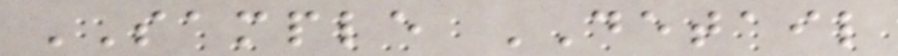SAMPLE DETAIL
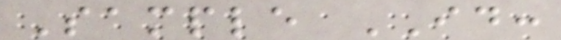Sample ID:
